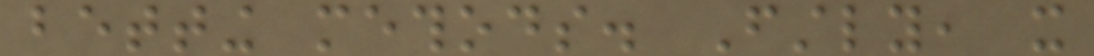betting methods. Firstly, it
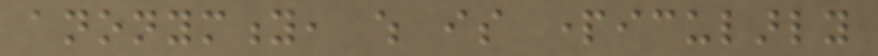anonymity, which is particularly
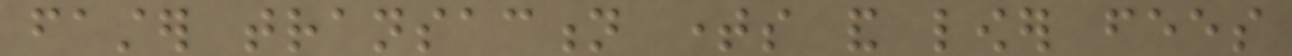faster transaction times and lower fees
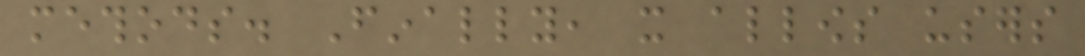methods. Finally, it allows users
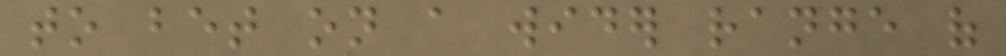to bet on a wider range of
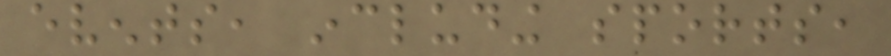events, including sports,
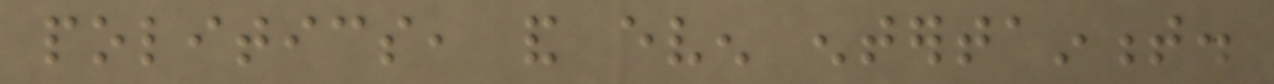politics, and even entertainment.
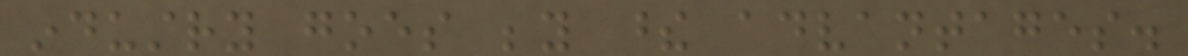industry goes beyond these advantages.
